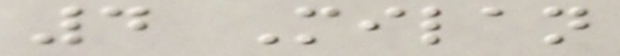4 Milan
